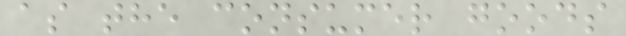as the consumer goods
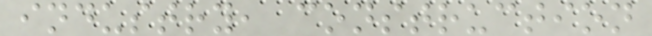industry, construction
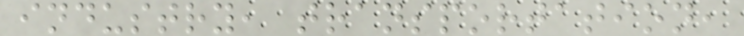industry, transportation,
